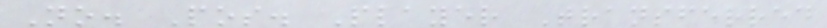No. Pos. Player Transferred
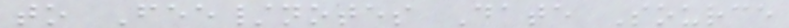to Fee/notes Date Source
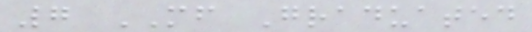7 MF Graduated
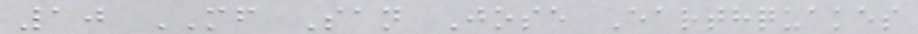10 MF San Jose Earthquakes
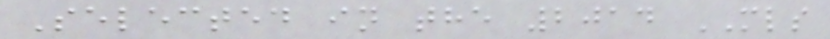Selected in the 2014 MLS
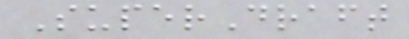SuperDraft
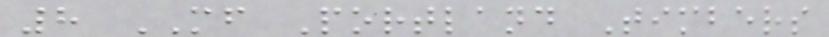8 MF Portland Timbers
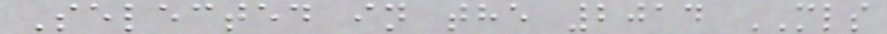Selected in the 2014 MLS
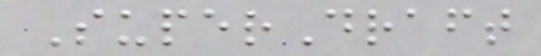SuperDraft
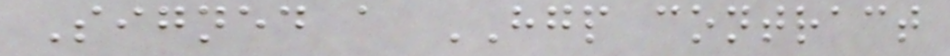Signed a HGP contract
